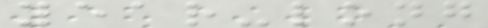year-long
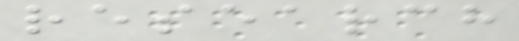research
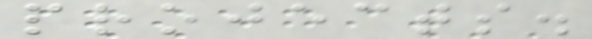projects.
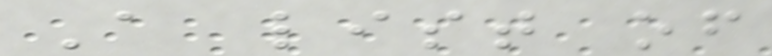A list of
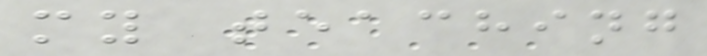my teaching
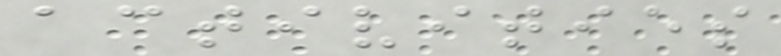activities
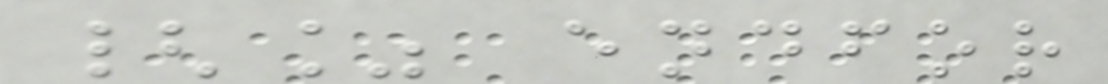{% endfor
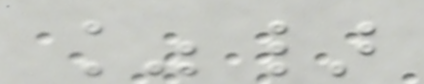%}
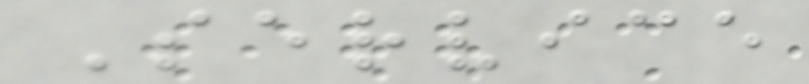Service
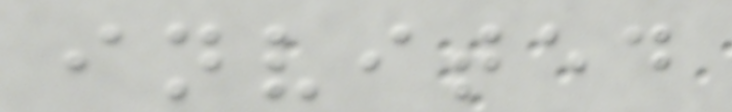invited
